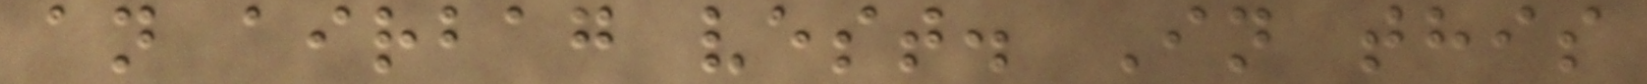an airbag vest. In this
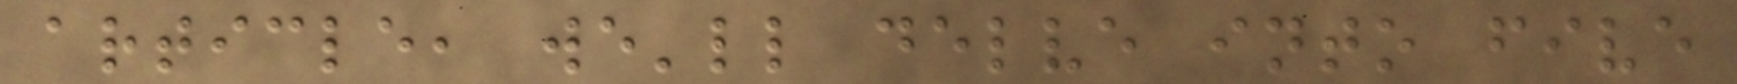article, we'll delve into five
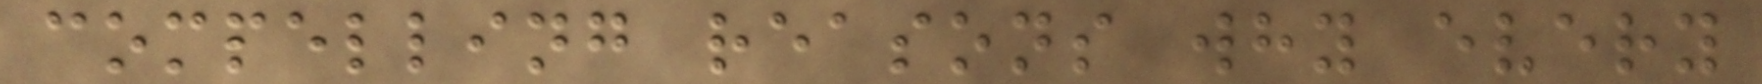compelling reasons why every
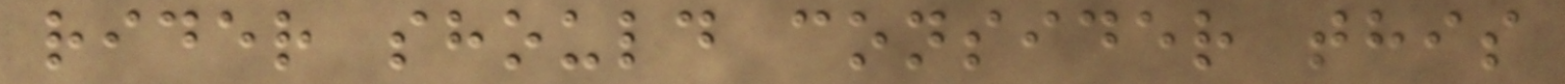rider should consider this
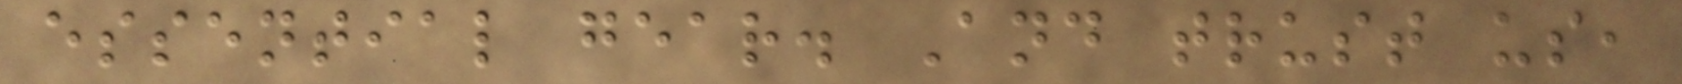essential gear. And trust us,
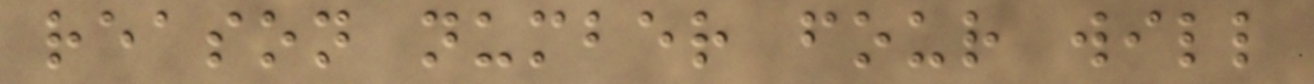reason number four will
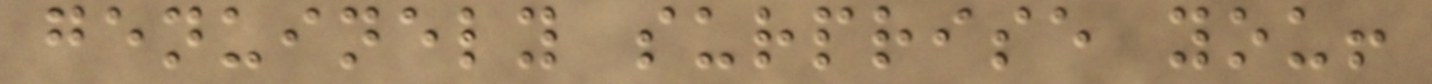genuinely surprise you!
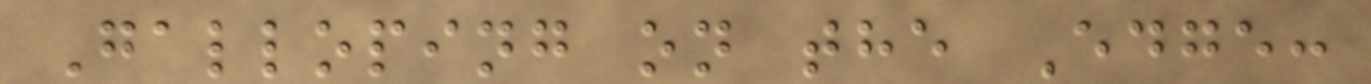Galloping on the Edge:
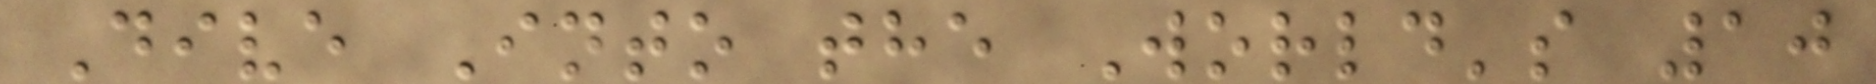Dive Into the World's 10
